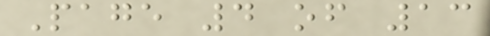Page 4 of 13
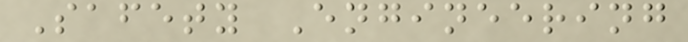Safety Engineering
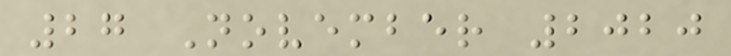27 November 2020
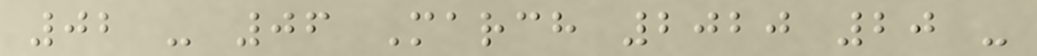02 - 06 March 2020 20 -
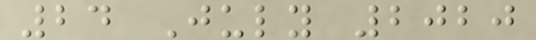24 July 2020
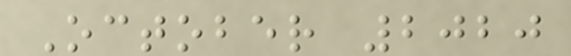October 2020
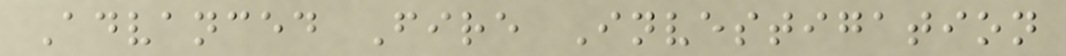Advanced Fire Investigation
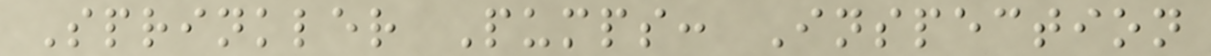Sprinkler Pumps: Inspection
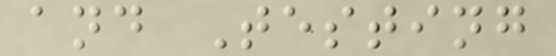and Testing
